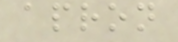apron
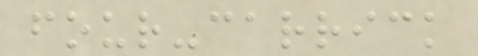four-carrick
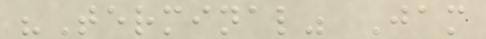"Terminal" Jam
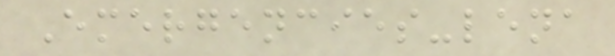Emergencies-lena
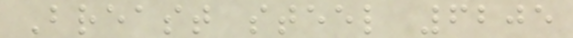Breast steel 6205
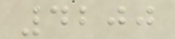4200
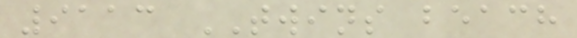9113 TWINS beach
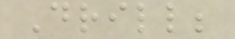Drill;
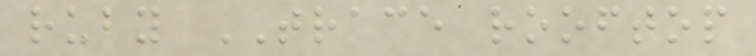ruby TRACE rooftop
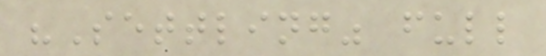"Settling" full
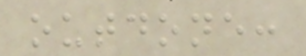outdone:
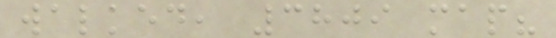walked, 3809 map?
